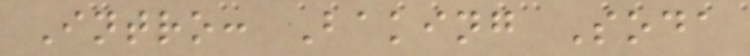Intro: Baking Soda
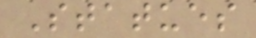Statues
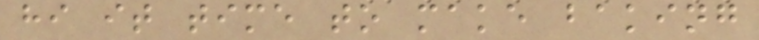hi it time to make baking
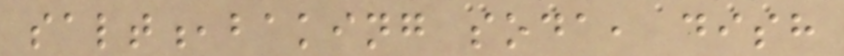salt,baking soda, dish
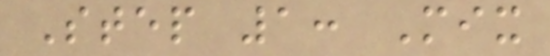Step 1: Mix
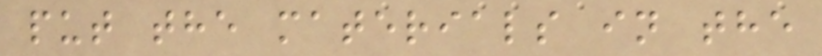put the materials in the
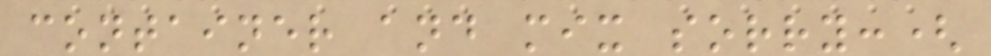container and mix sorry:(
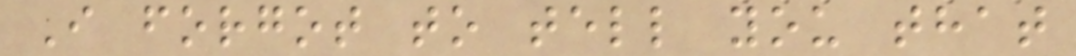I forgot to tell you that
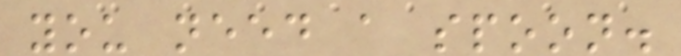you need a spoon.
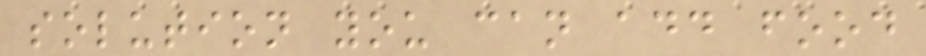solution you can add food
